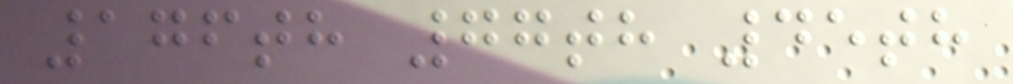176th 77th 45th
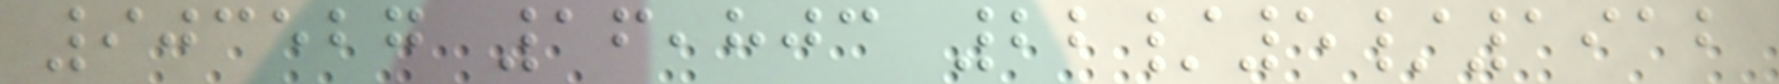903527 16,803 22/5/1912
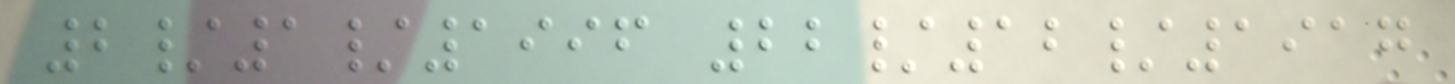2/1/1996 22/12/1917
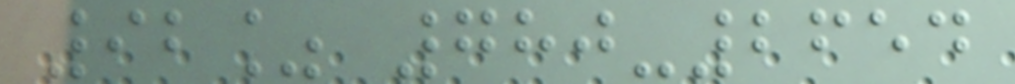92% 780-2654
